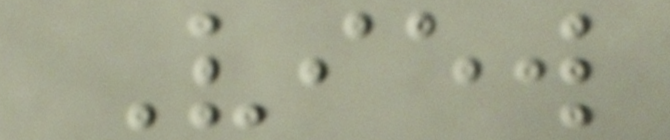View
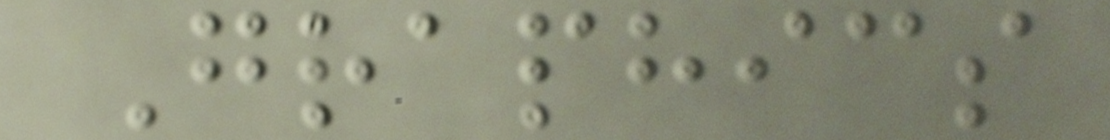Graphics
